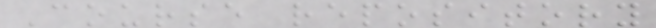Course repository
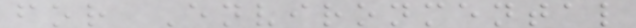for Environmental
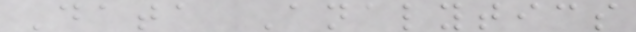Data Analytics
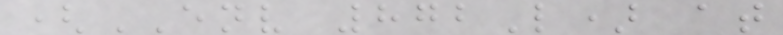(ENV 872L) at
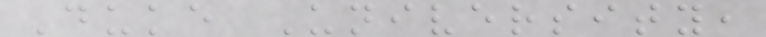Duke University,
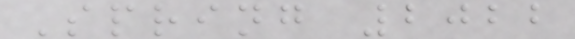Spring 2022
